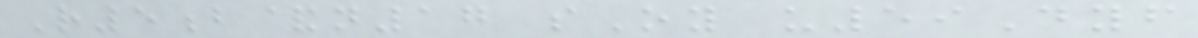R5b&n17 sOy u59Dyf
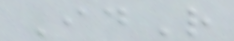IdR
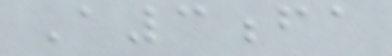A3fa
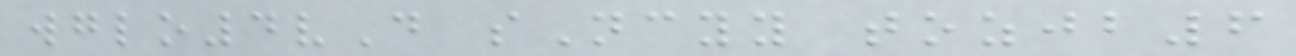wglo4vD sNcyy tozjb6
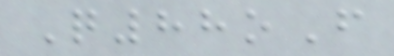Q88oF
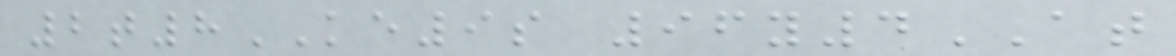2t8KE9s 96y4AT
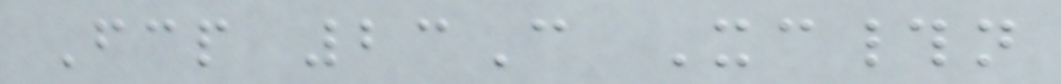Fcp 23C Xc#n
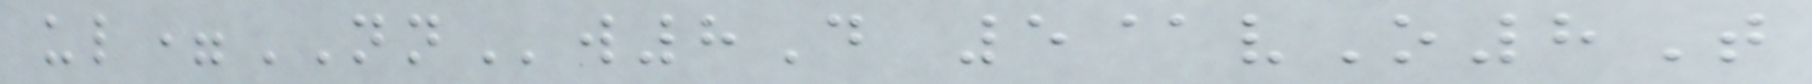ul=NNw8D 5@vO8T
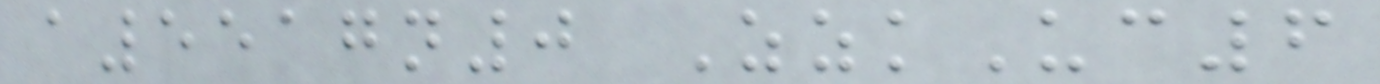a5517n0 ZzkUc6
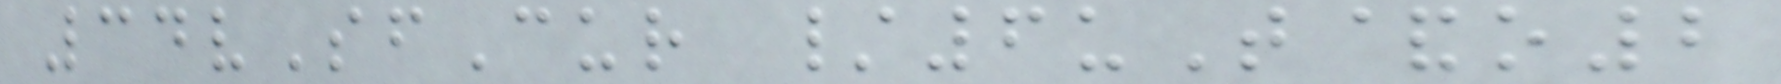34vSfCur /6uT&o2
